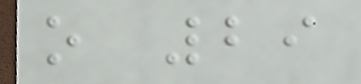o 29
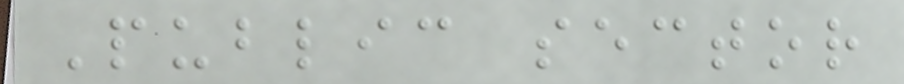Public sector
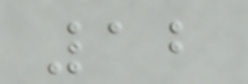12
